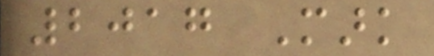2017 Mark
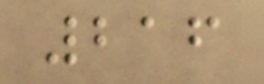216
